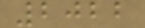2022
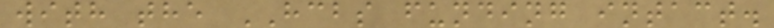with the HCBS funding intact.
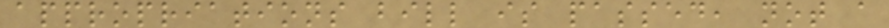appropriations bill is passed, not a
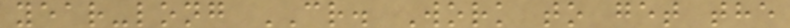year-long CR. Work to get the
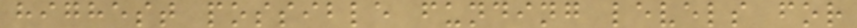highest possible funding levels for
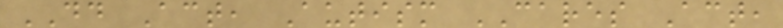DD Act, Autism CARES Act,
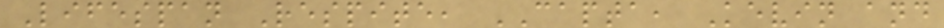Lifespan Respite, CAPTA, Kevin and
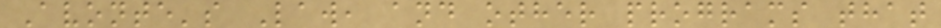Avonte's Law, and other programs that
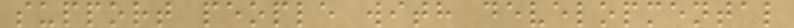support people with developmental
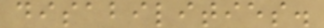disabilities.
